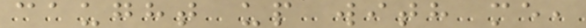caught up with me,
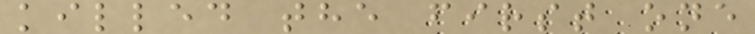killed the first one
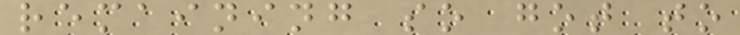remaining so got to
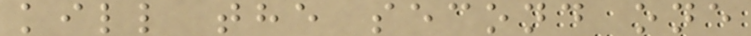kill the second one
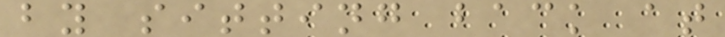by sitting back at
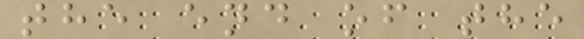the end of the
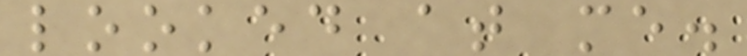looked at me.
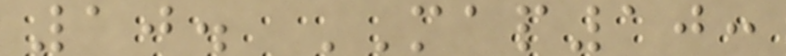10. MAP10:
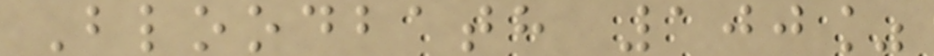Bloodbath 100%
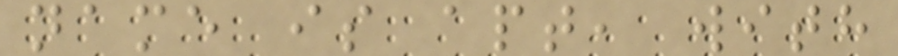name is apt, with
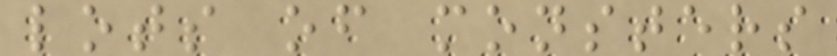lots of monsters
